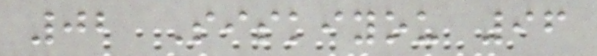02 Siskiyou 96
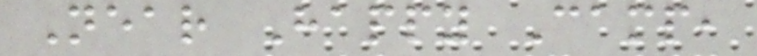Near Happy Camp,
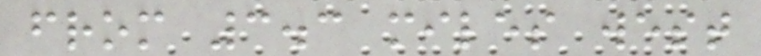from 3.3 miles west
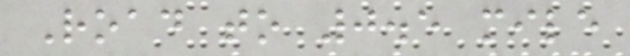Road to 0.5 mile
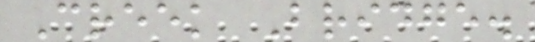Creek Bridge.
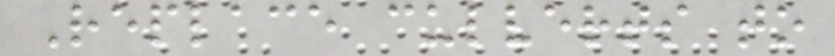Replace culverts to
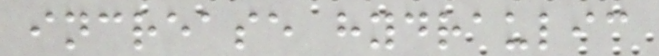increase hydraulic
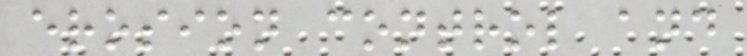erosion control and
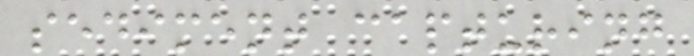sediment capturing
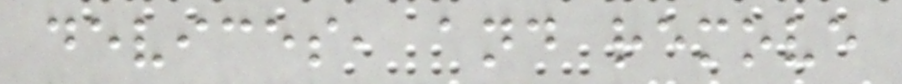devices, and remove
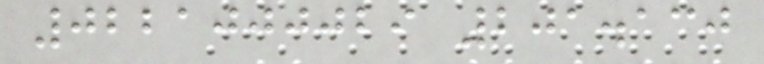0221000029 201.130
